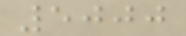5000
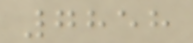7858
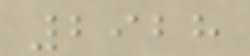2928
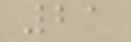21
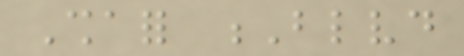Shafor Blvd
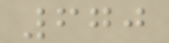670
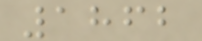1862
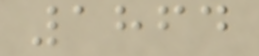1864
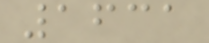1631
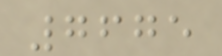7675
